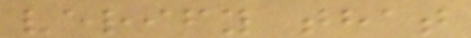verify that
